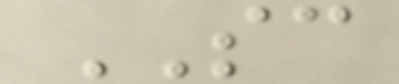SC
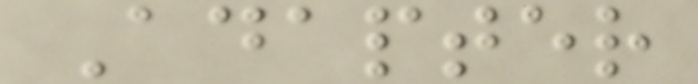Adapter
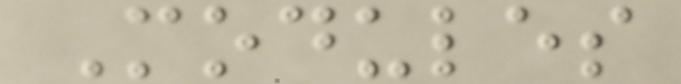Modules
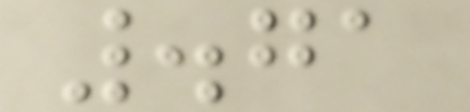.71
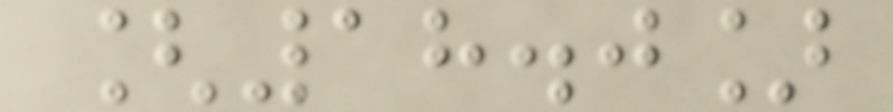[18.0]
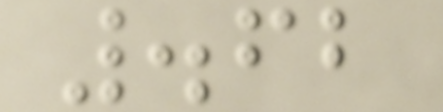.62
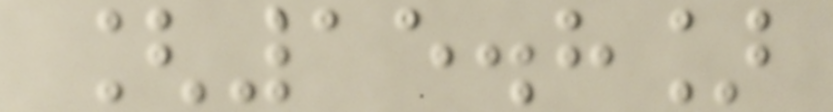[15.8]
